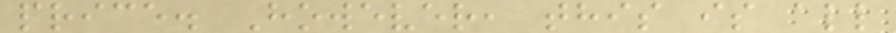price. However, this is all
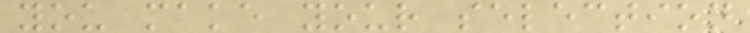you make your selection
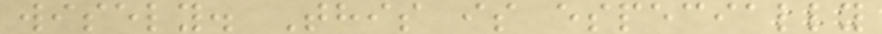wisely. This is especially
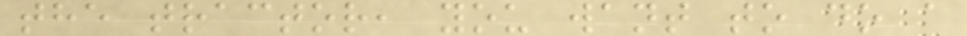the tractor, you want to do a
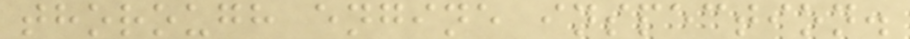thorough engine inspection.
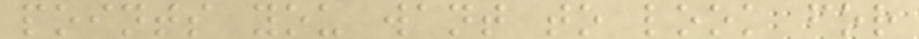points you want to look for
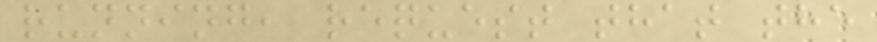running, request that the
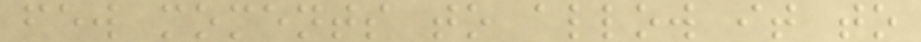few moments to allow it to
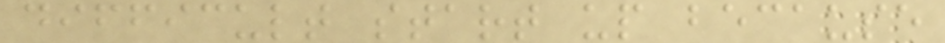difficult start up because
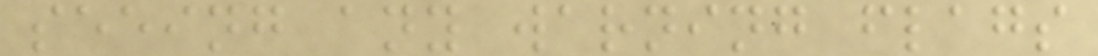seeing any warning flags
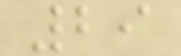29
